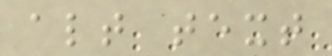alt text
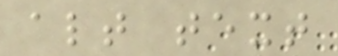alt text
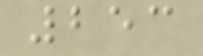253
